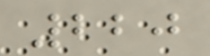220
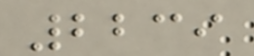2239
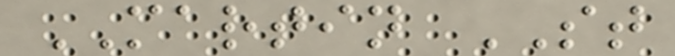MARTIN ST
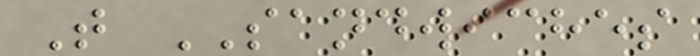T SANDWICHES
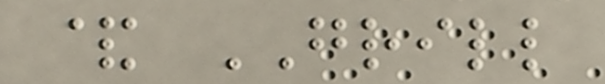& GRILL
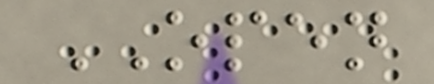OPEN
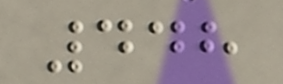448
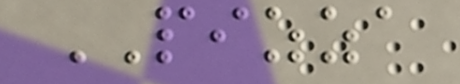PIZZA
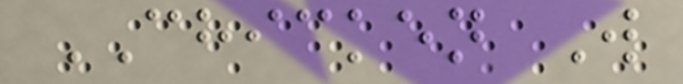CHICKEN W
